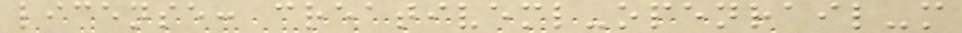license: creativeml-openrail-m
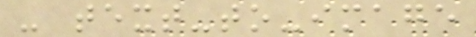- text-to-image
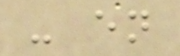- en
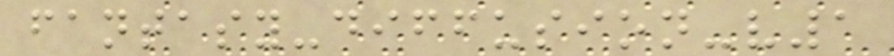fantasy-diffusion-v1
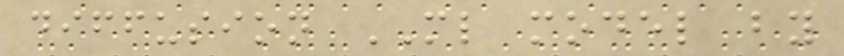diffusion ML model by
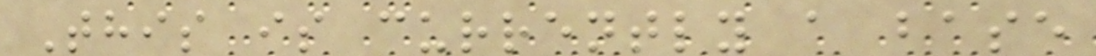This is currently a base
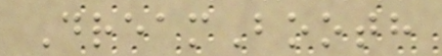DreamBooth
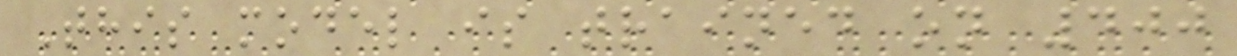This model is trained on 400
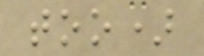too)
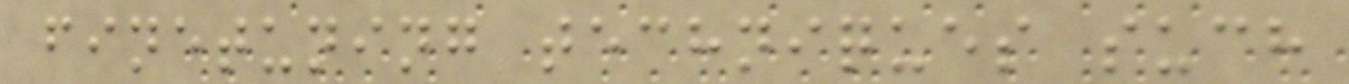finetuning techniques such
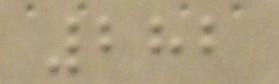282
